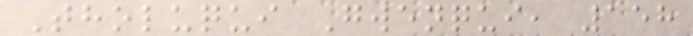Tholuqui Gwenqui, 158
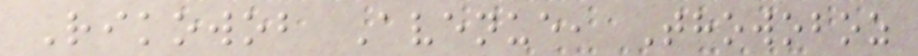Rikowob Avenue, Thowoboz
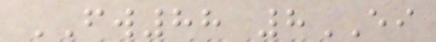FW88 8EI
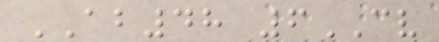AB48 6CV
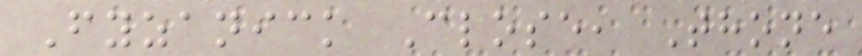Fyzanick Close, Thone
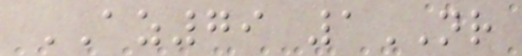AZ79 1NR
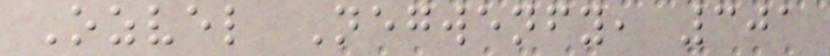Ozvel Negwenfy, 301
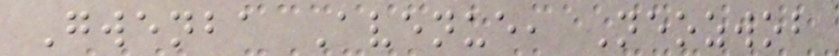Gwenba Avenue, Neozwob
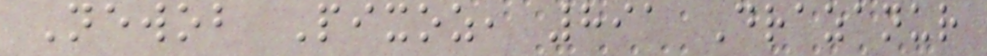Newob Pixoz, 891 Drazanur
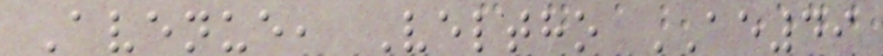Avenue, Veltho AE49
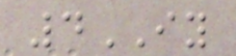4IY
